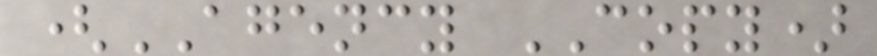(AGENCY COPY)
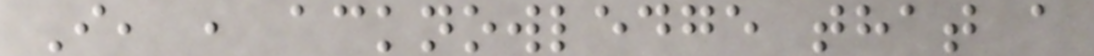I, , acknowledge that a
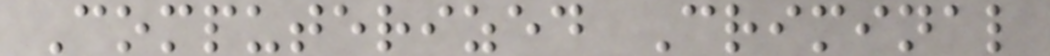Computerized Criminal
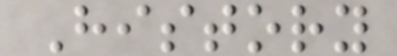History
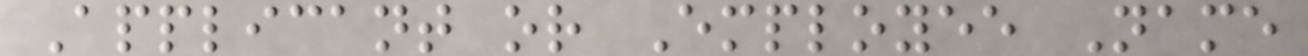Applicant or Employee Name
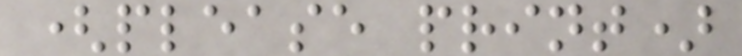(please print)
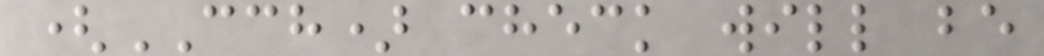(CCH) check will be
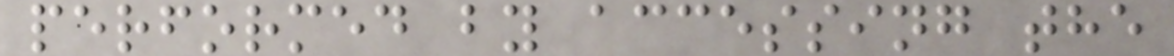performed by accessing the
